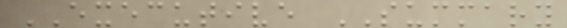EXECUTIVE SUMMARY
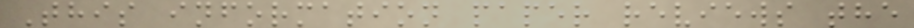This information paper reviews the
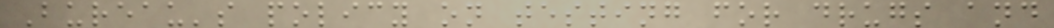Bureau's policy on testing for drugs and
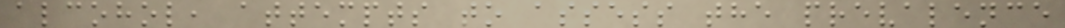alcohol, attempts to assess the prevalence
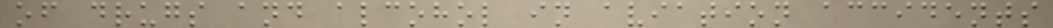of drugs and alcohol in aviation accidents
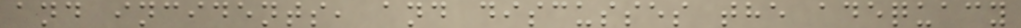and incidents, and discusses the adequacy
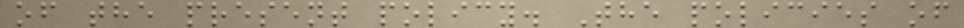of the present policy. The policies of
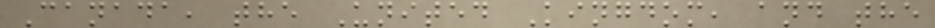Canada, the United Kingdom, and the
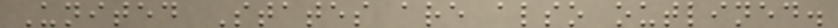United States are also outlined.
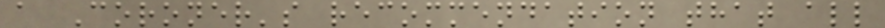a Coroner's recommendation that all
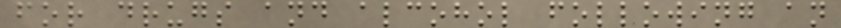for drugs and alcohol following an
